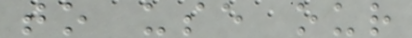to use our
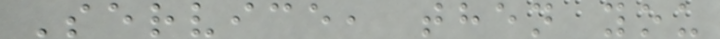Service, then you
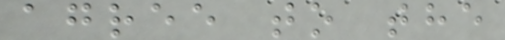agree to the
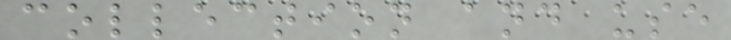collection and use
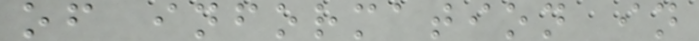of information in
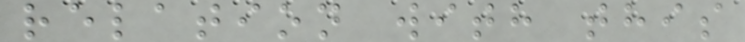relation with this
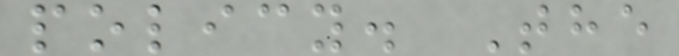policy. The
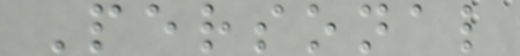Personal
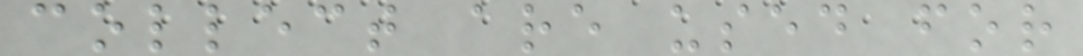collect are used for
